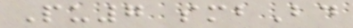Pu7 smbBd
